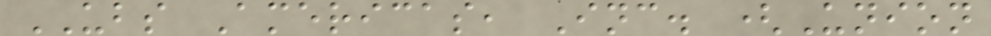UBS Americas, Inc. (Union
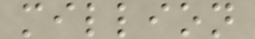million
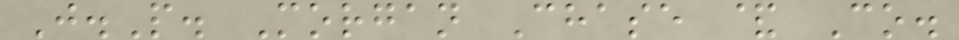J.P. Morgan Chase & Co.
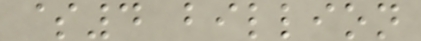$4 billion
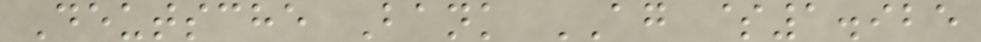Deutsche Bank AG $1.925
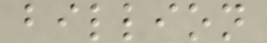billion
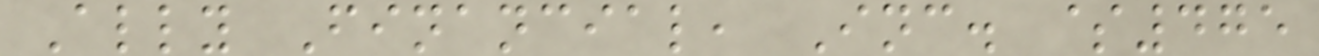Ally Financial, Inc. $475
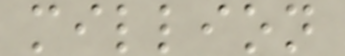million
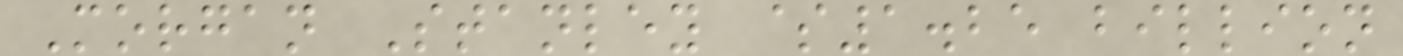Morgan Stanley $1.25 billion
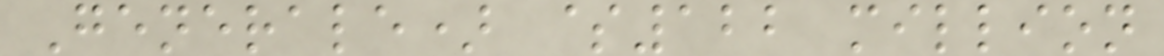Generale) $122 million
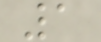1
